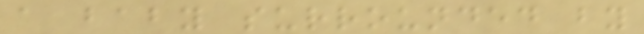a baby surrounded by
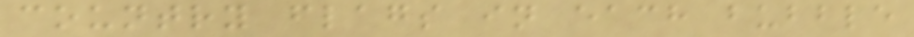country flags in each bubble
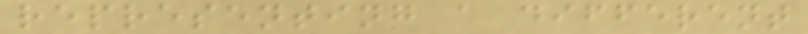representing a different
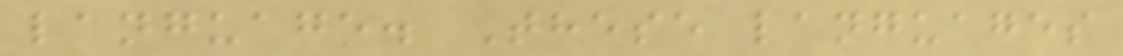language. These languages
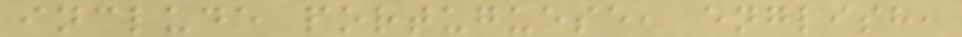include portuguese, english,
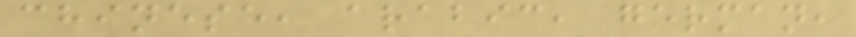chinese, arabic, german,
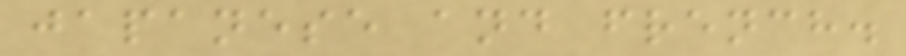japanese and french.
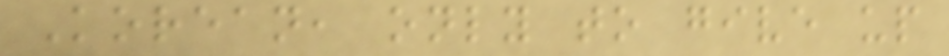Korean, only to give up
